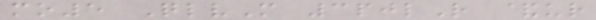mo5 QlvM 3pjlR &ur
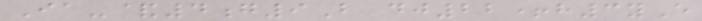Ia-&4g9B dj22+h3yE
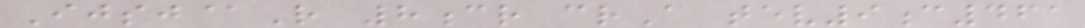Ijsj@R 8cr crA tev9c461
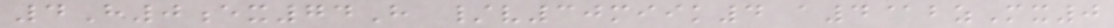4H0ex74H /v30miik4 a4@bzMx0
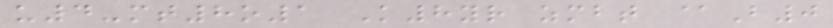u4-mt8o1 K8yr zmbt @B0
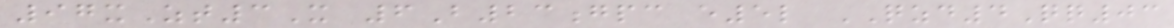97xZt3X 6B23gpc e5l QZD4Qq03
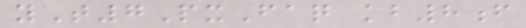yT7PxFaq kb8f
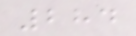284
